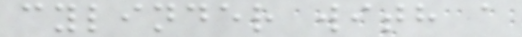cylinder with a
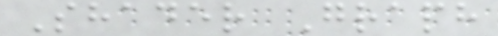Shader Graph
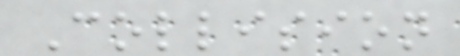Collision
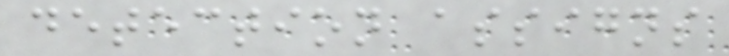detection assigns
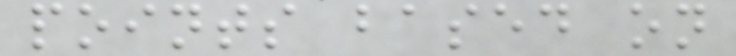points based on
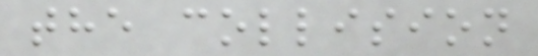the collision
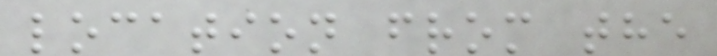location from the
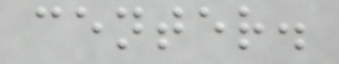center.
